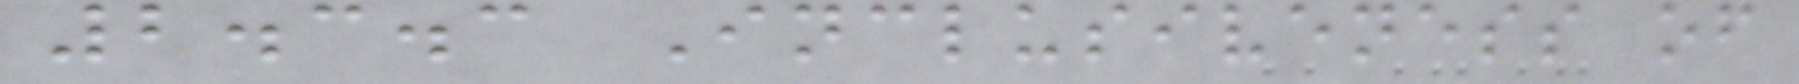2.3.3 Inclusiveness of
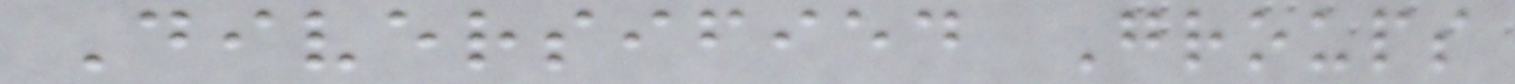Diversified Groups
